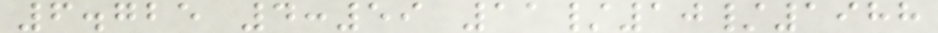6.725 4:59 11/10/1988
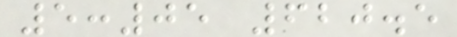5:05 620.5
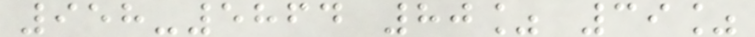958-5864 80% 39%
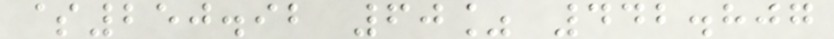$250.92 60% 442.807
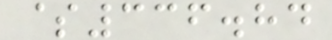$336.84
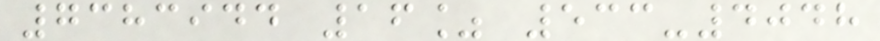7383944 16% 533-4048
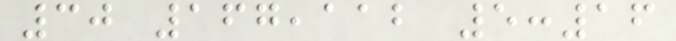30 167,112 5:16
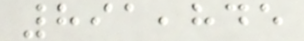891,845
